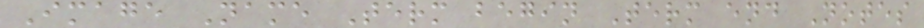Image Name Term begin Term end Notes
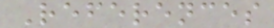References
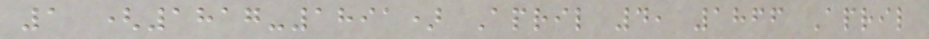1 (1817-1891) April 4, 1866 April
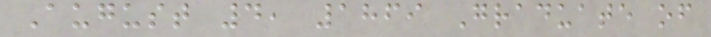August 4, 1869 Graduate of
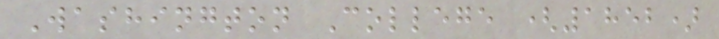Washington College (1852)
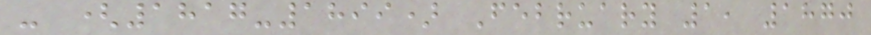- (1817-1899) February 1, 1870
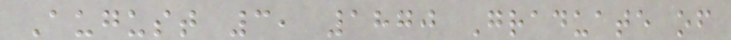August 3, 1870 Graduate of
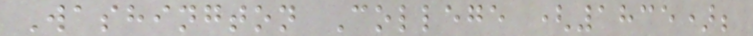Washington College (1835);
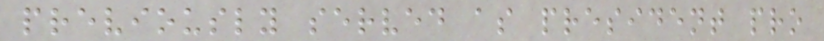previously served as president pro
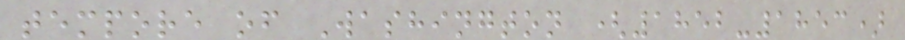tempore of Washington (1852-1853)
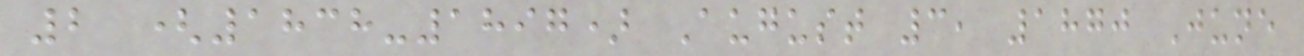2 (1838-1897) August 3, 1870 June
